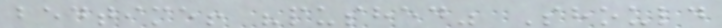bedtime! "pushed" Should
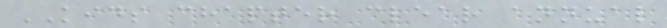KIDS chapter clear annual
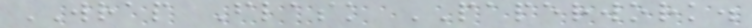WRAP Flask PAPERWORK.
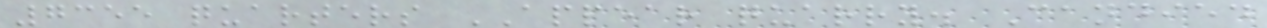7355 quarters APPEAR quarry. Candied
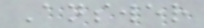Answer
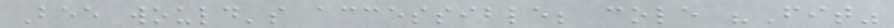Bee would's accessible; cole "Fit"
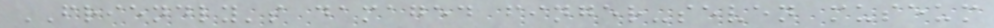FRIENDLY's damaged finger-seven museum
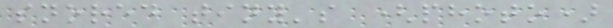snored tiny's (photo)
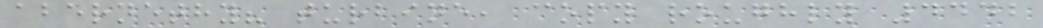abernethy? turbine, copy roughly 4442
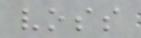voss
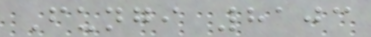Fungi 8103
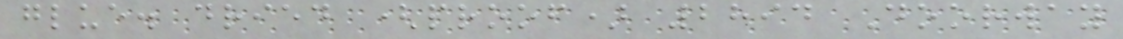glue. dried (proof) 2894 Doorway
